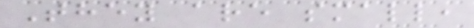They are small,
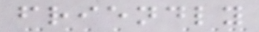friendly
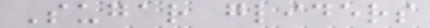Sugar gliders
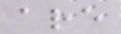are
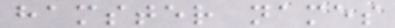hamster names
